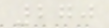270
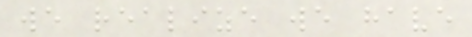we realize we have
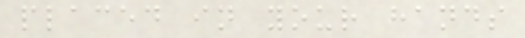placed in your hands
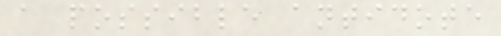a possible antidote
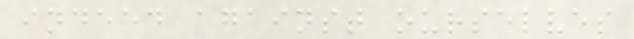indeed against ourselves
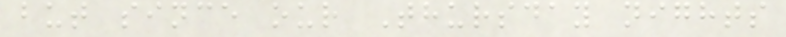but since our Thursday nights
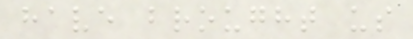have brought us
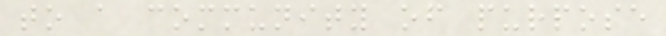to a community of purpose
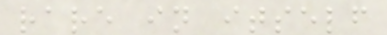rare in itself
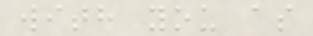with you as
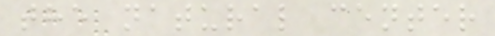the natural center
